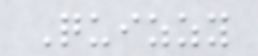Quizzy
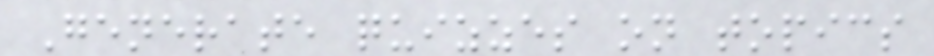Generate quizzes on topics
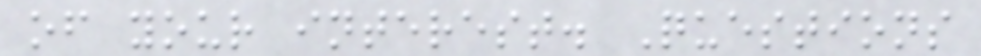of your interest. Questions
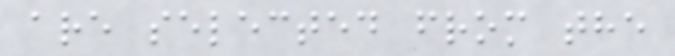are selected from the
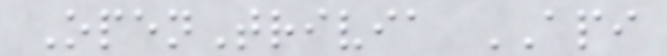OpenTrivia API
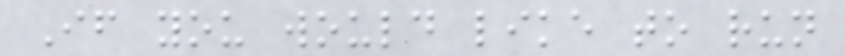If you would like to run
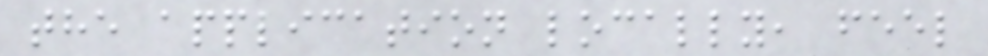the application locally, feel
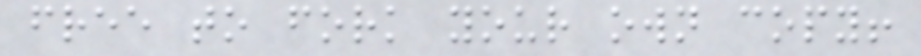free to fork your own copy!
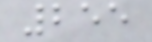255
